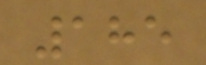185
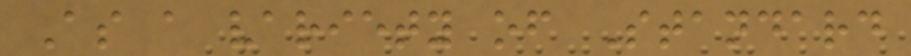As a variety of Standard
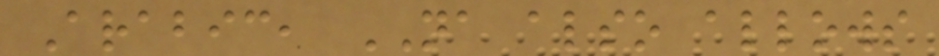Arabic, NA also allows
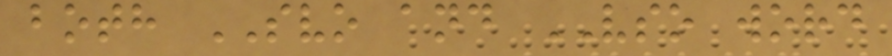both SVO and VSO word
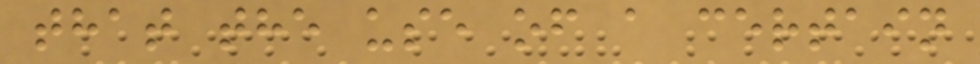that the use of a certain
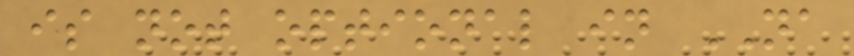is not optional in NA
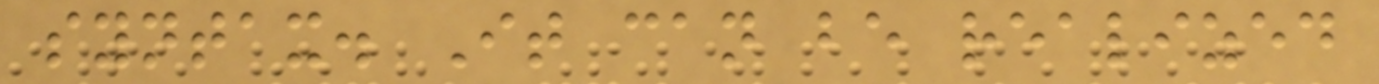syntax. It can be realized
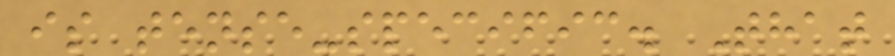is tense-specific. That
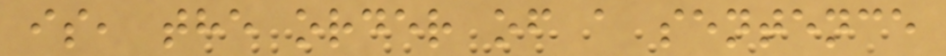is, the order of a sentence
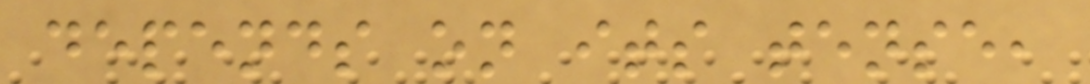depends on its tense,
